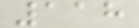118
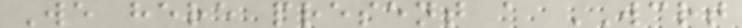We here present a WCRT
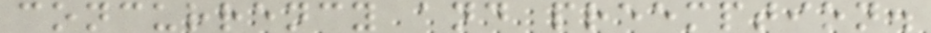concurrency and preemption.
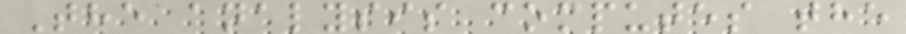The analysis computes the
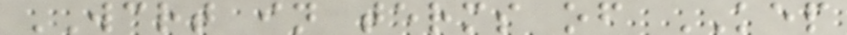WCRT in terms of KEP
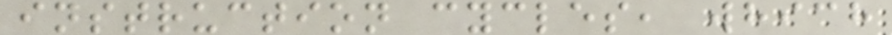instruction cycles, which
